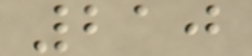210
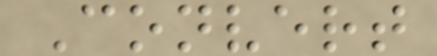Convert
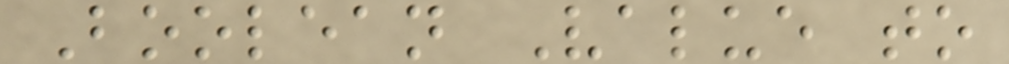Boolean Value to
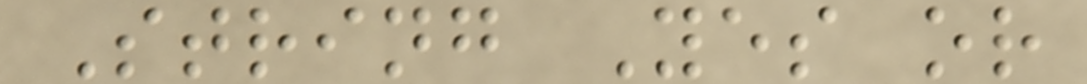String Yes or
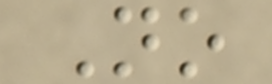No
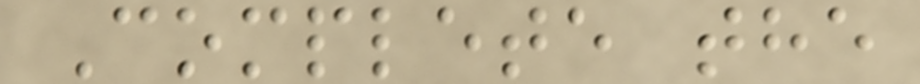Complete the
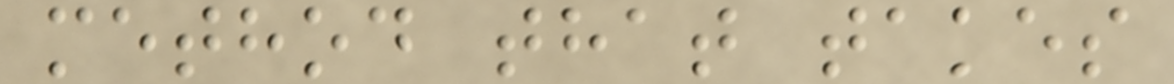method that takes
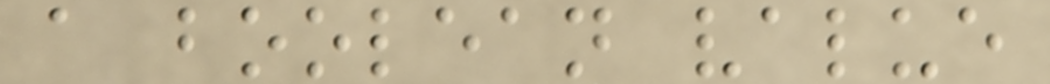a boolean value
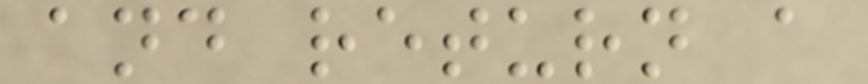and return a
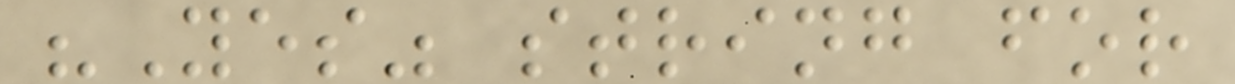"Yes" string for
